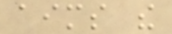aims the
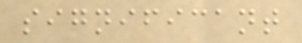significant
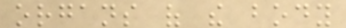organs of the body
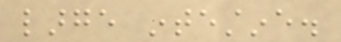large intestine.
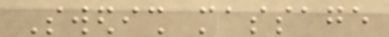Swedish massage
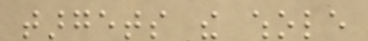targets the whole
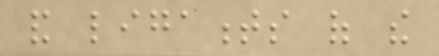and ligaments of the
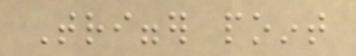Trigger point
